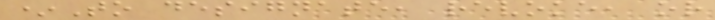*To designate, revoke, or
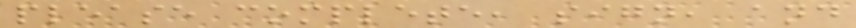please complete, sign, and
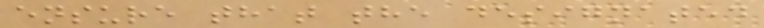ensure that the designated
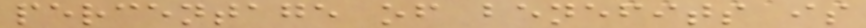percentage of benefits is
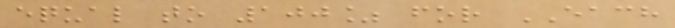equal to 100% for EACH
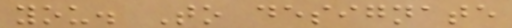you. To designate
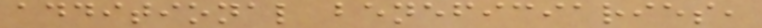additional beneficiaries,
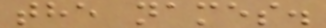the names.
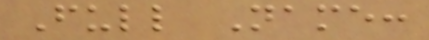Full Name:
